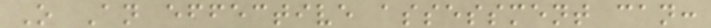O An effective assessment can:
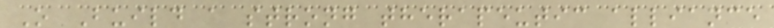O Build a strong therapeutic alliance
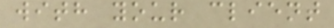with your client
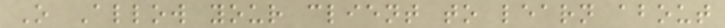O Allow your client to learn about
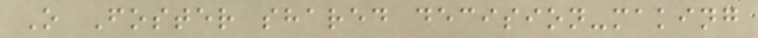O Foster shared decision-making
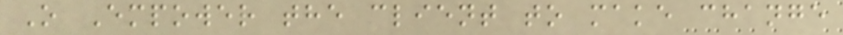O Empower the client to make change
